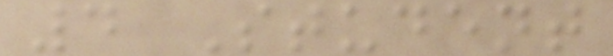4 Student
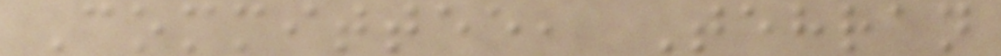Committee, Tehran
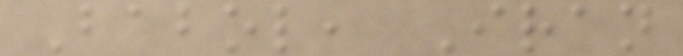Babol, Iran
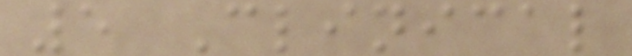5 Clinical
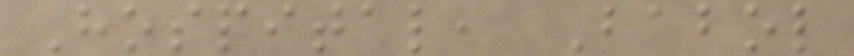Hospital, Babol
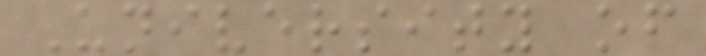University of
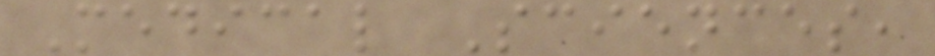Medical Sciences,
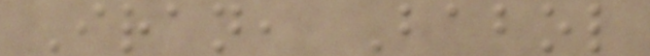Iran, Babol
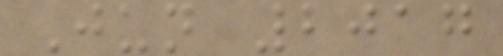Jun 2017
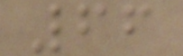66
